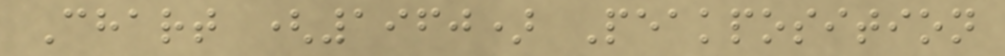Chart (1960) Peakposition
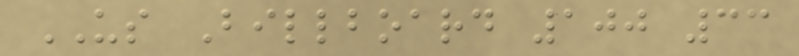US Billboard 100 33
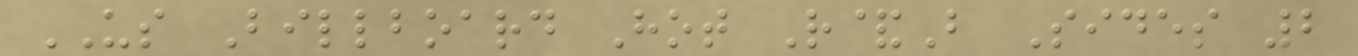US Billboard Hot R&B Sides 2
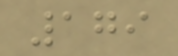179
